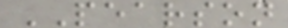PEARSON
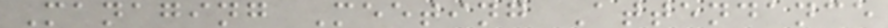Managing Meeting Attendance
